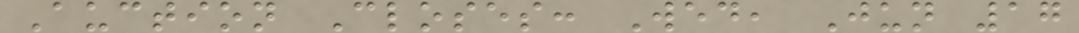Auction Closes: Wed, Jun 17
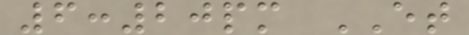6:20pm ET
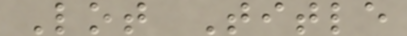Lot Title
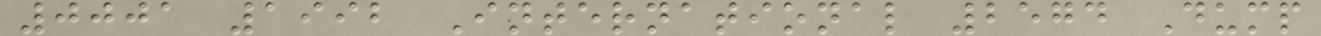0001 1992 International 2574 Dump
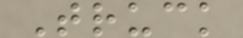Truck
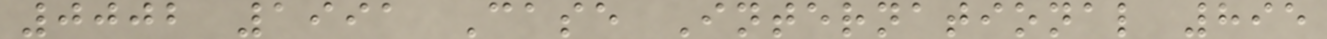0002 1991 Case International 895
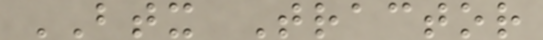BTX Tractor
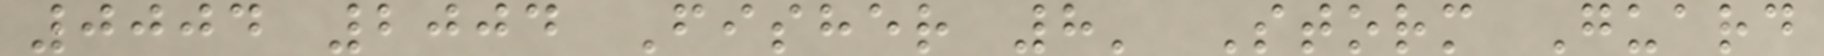0004 2004 Fisher 8' Storm Guard
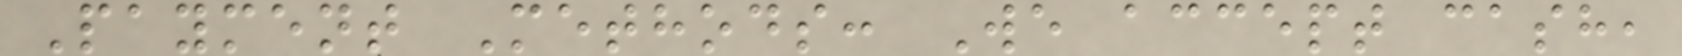Payment Methods: We accept cash,
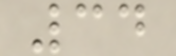34
